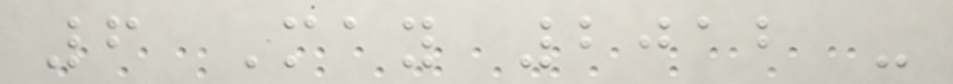6 May 2012 -
